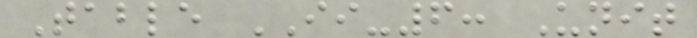Table II-6: Unit
